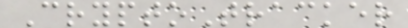CryptoTracker
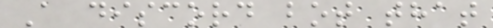A discord bot that
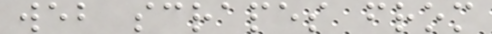web scrapes from
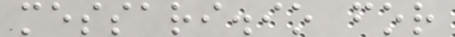messari.io for
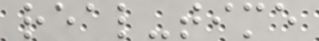real-time
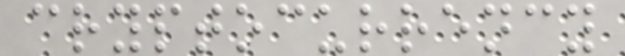cryptocurrency
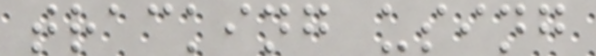tracking using
